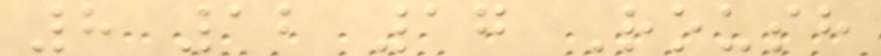8 12 17 Roush
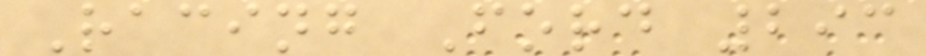Racing Ford 293
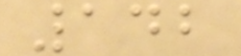142
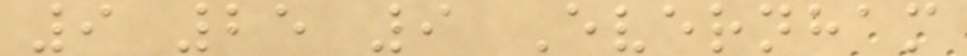9 25 9 Evernham
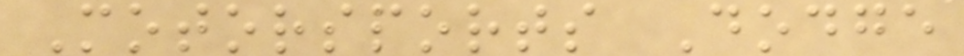Motorsports Dodge
